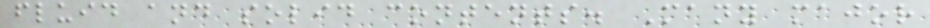fluid and solid contents. Many major
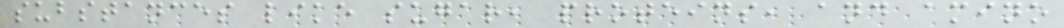substances like sugar, proteins, and amino
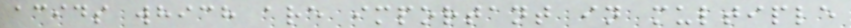acids which are important in multiple
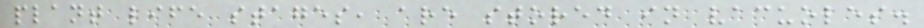plant life stages, are stored in vacuoles.
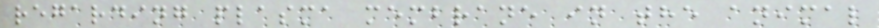regarding plasma membrane in the animal
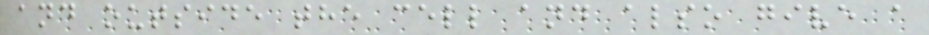and outside the cell and also give a
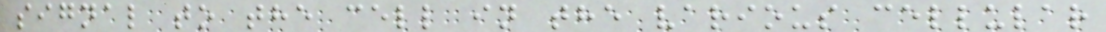signal to the cell in the various cellular
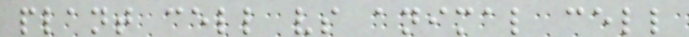plant cell vs animal cell
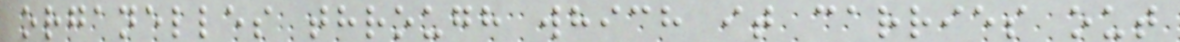organelles through which it carries out
